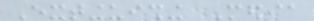Extinguishing Media
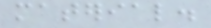material.
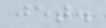jet.
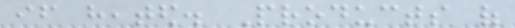if heated. Products of
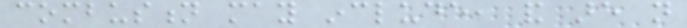combustion may include, and are not
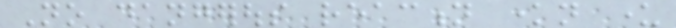No dangerous reaction known under
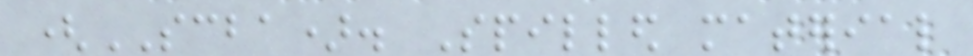(SCBA). Spilled material
